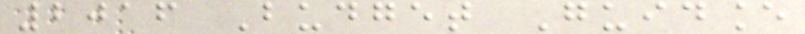2016 Budget Guidance
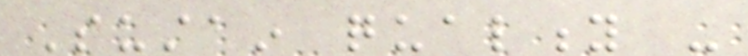Sustain quality -
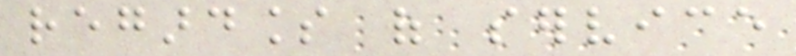regardless of service
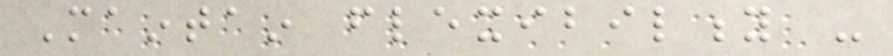Maintain flexibility -
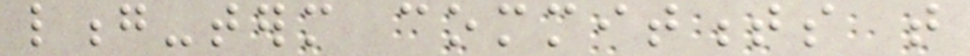long-term commitments that
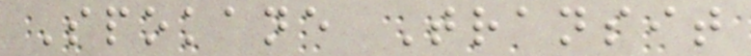Spokane Transit
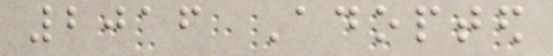2016 Adopted
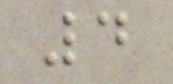4
